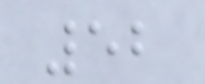52
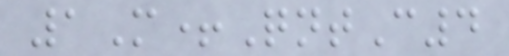1M+QntC4
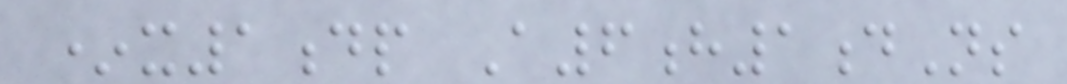*x1dp A6h1dNs
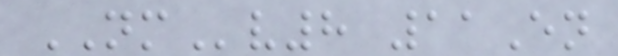NMv8 11En
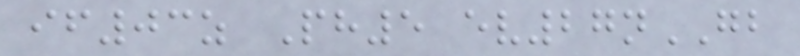if03z Ph5 ev27nGB
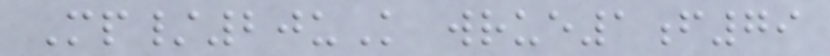Mp/20uK wrue1f79
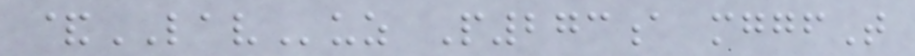&LAVuz P273a mggfT
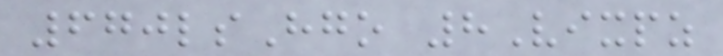670lsHgo 8Vixpz
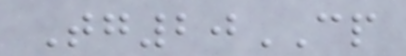Tg20CP
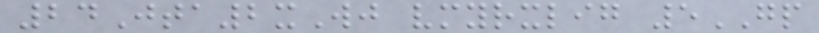24Jta2xWj vmyrxlig 5GP
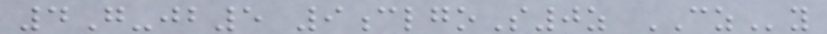4G-jb5 9clgoS0z CZy
